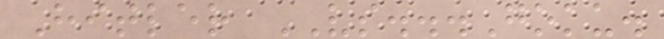Hitler VS...Goku.
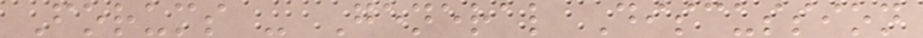Forums - General Discussion
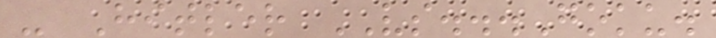- Hitler VS...Goku.
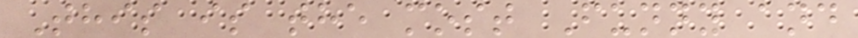This is the most Funny and
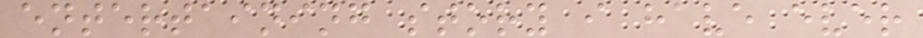entertaining story i have ever
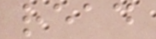read
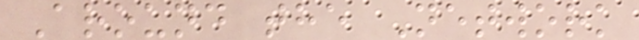Around the Network
